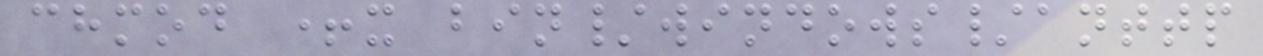chmod +x bin/windows/anttp
